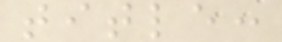title:
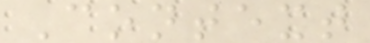Context
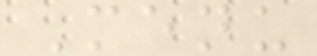Menu
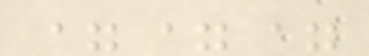===
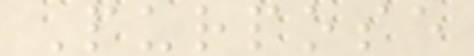Purpose
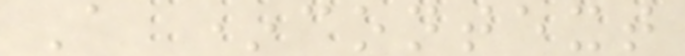A *context
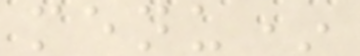menu*
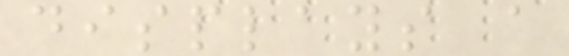displays a
